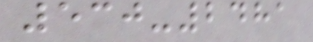530-2481
